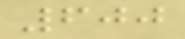600
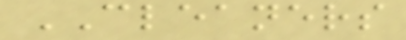CLEANERS
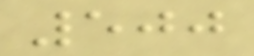500
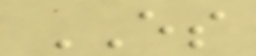ES
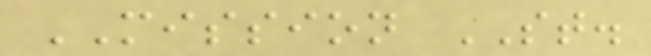MISSION ST.
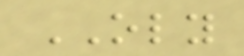OLY
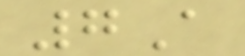7A
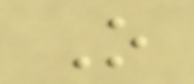O
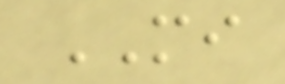MI
